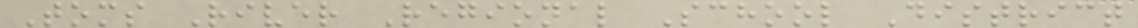Toms River Regional School District
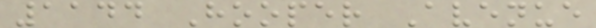1144 Hooper Avenue
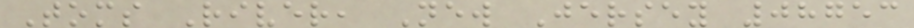Toms River, New Jersey 08753
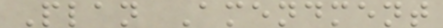Plan Amendment
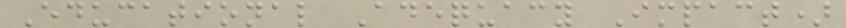Educational Adequacy Impact)
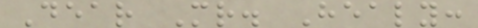Dear Mr. Healy:
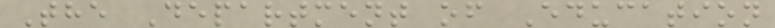The Department of Education
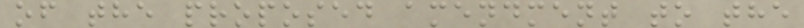of the proposed amendment to the
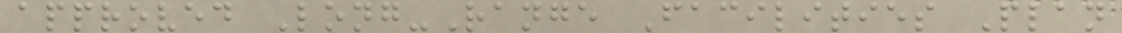approved Long-Range Facilities Plan
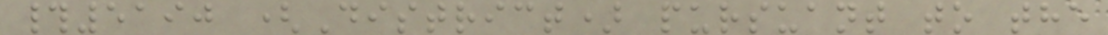#5190 (District) pursuant to the
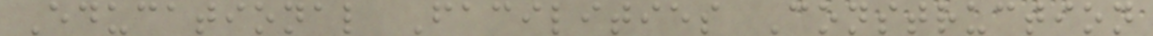Educational Facilities Construction
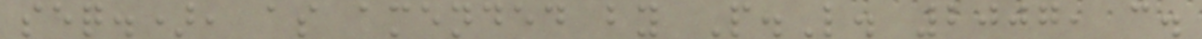seq.), as amended by P.L. 2007, c.
